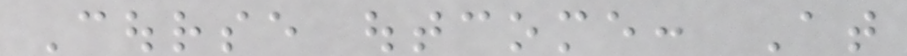Course outcome: At
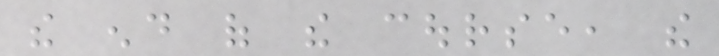the end of the course, the
